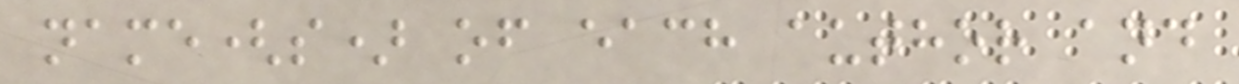name(s) of each author and
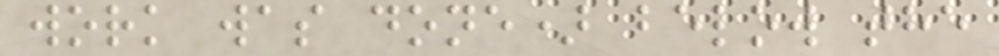work was done) below the
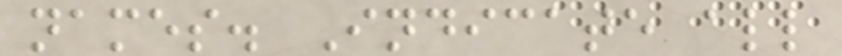names. Indicate all
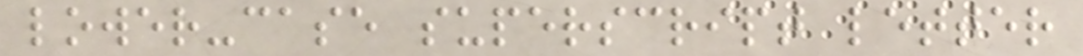lower-case superscript letter
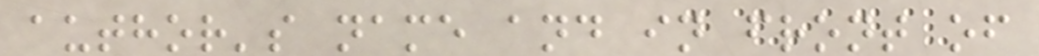author's name and in front of
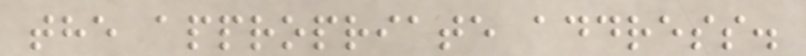the appropriate address.
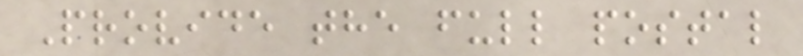Provide the full postal
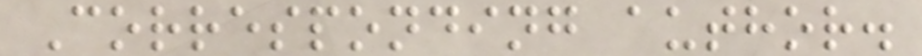Corresponding author.
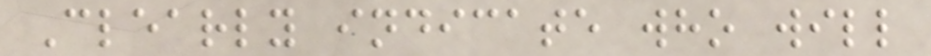Clearly indicate who will
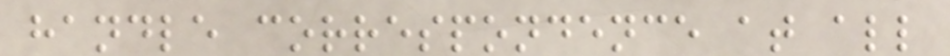handle correspondence at all
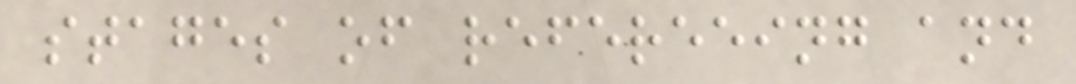stages of refereeing and
